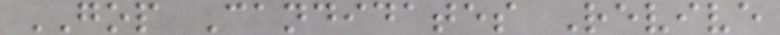GOP Candidates Revive
